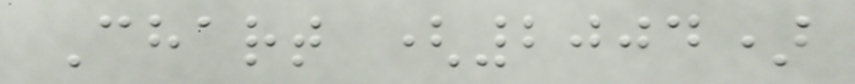Chart (2004)
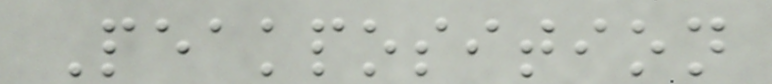Peakposition
